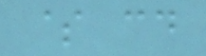$ cd
